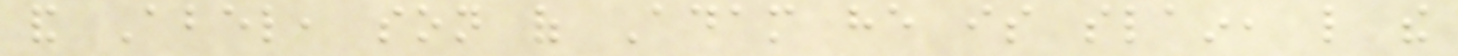and Abel, son of Adam he is slain, like the
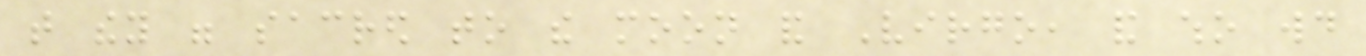that they were sacred to the moon and Virgo, and who would
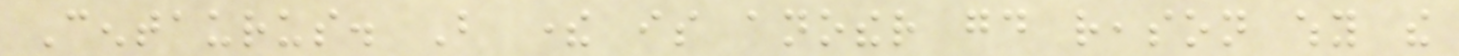Centaurus. But there is another good reason why the
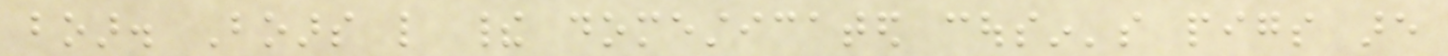boar. Boars like their domesticated cousin's pigs are
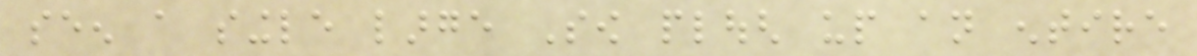seen a single large Sow plough up an entire
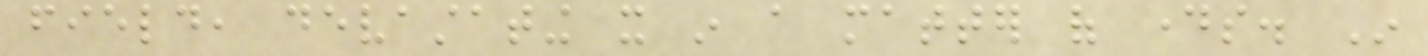field, devastating it in a matter of days. In
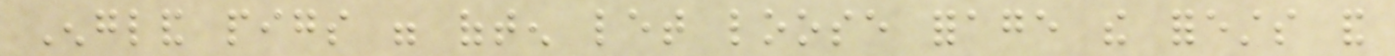England pigs were often let loose forage the forests and
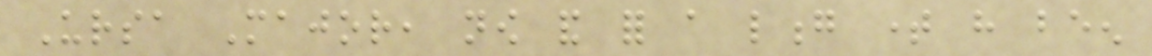Ursa Major, now and for a long time have been
